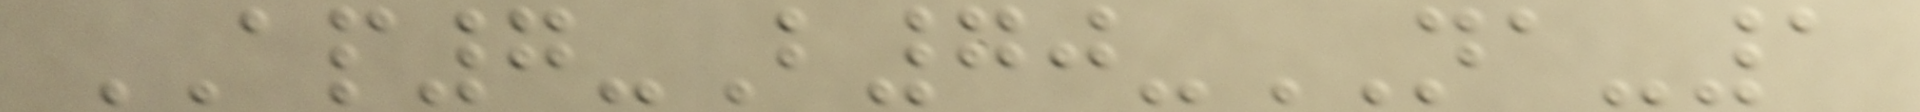AP7-B70-NA-1
